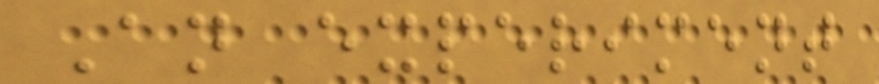An experiment
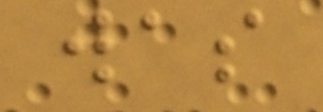was
